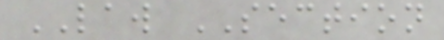LAW SECTION
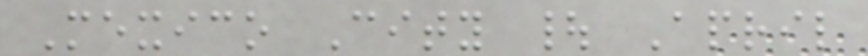Mexico City | April
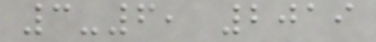3-6, 2019
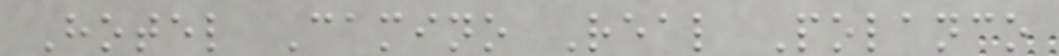Hotel Camino Real Polanco
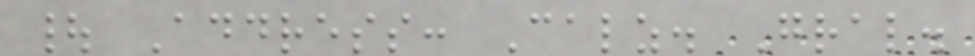| Address: Calz. Gral.
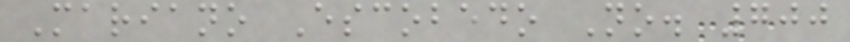Mariano Escobedo No. 700
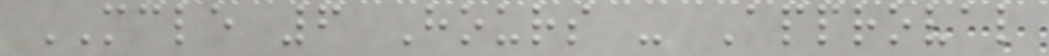MCLE 6 Hours - Approval
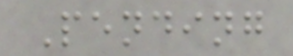Pending
